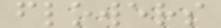flowers
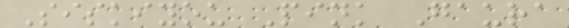Siskiyou Pink Gaura
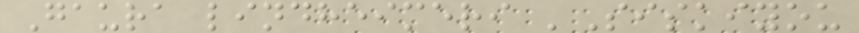Gaura lindheimeri 'Siskiyou
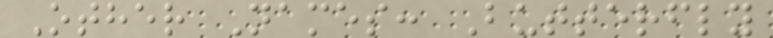Other Names: Butterfly
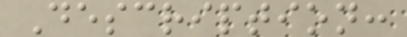Description:
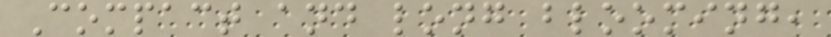Compact and long blooming,
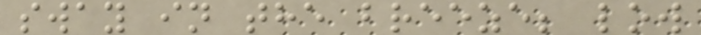sway in the breeze; low
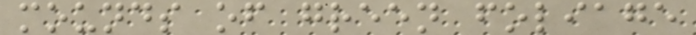mounds of green foliage
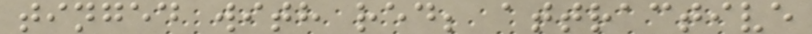tinged with red; attractive
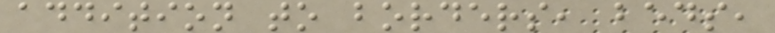addition to borders, beds,
